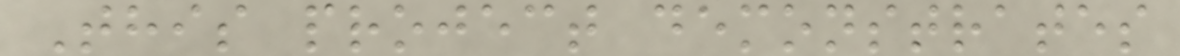This project demonstrates
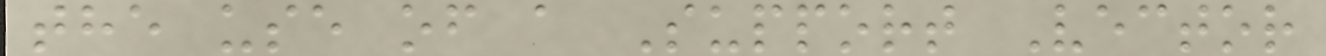the use of a Support Vector
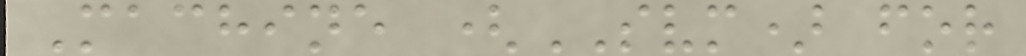Machine (SVM) for
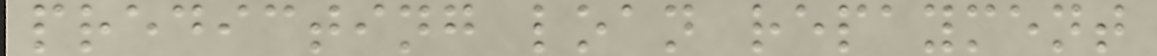predicting loan repayment
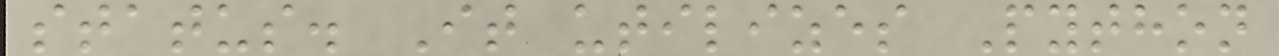status. It utilizes Python
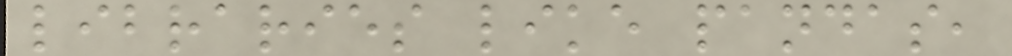libraries like pandas,
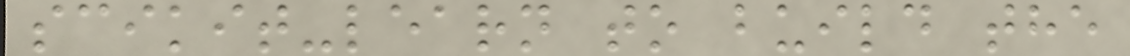scikit-learn to build the
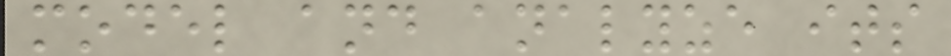model and analyze its
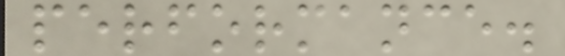performance.
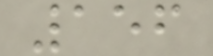156
